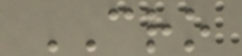CRO
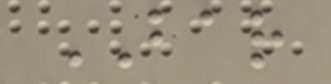BAR
